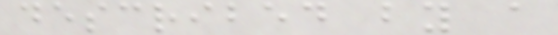described by a
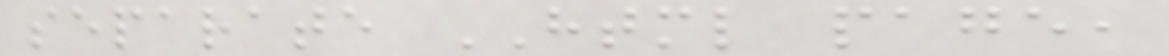separate HTML page,
